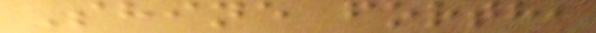Shine forth,
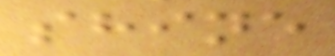shine
